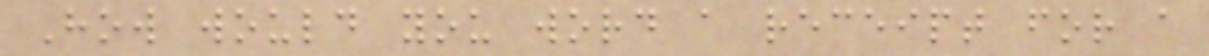How would you word a receipt for a
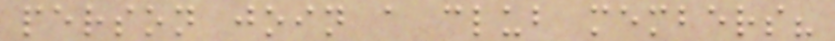person join a club members?
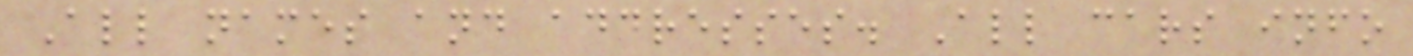All names and addresses. All cars info
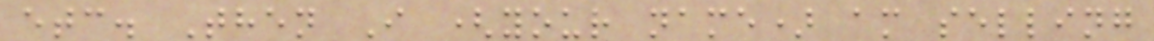etc. Then I (your name) am selling
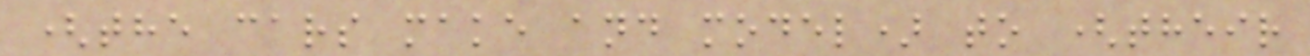(the cars make and model) to (their
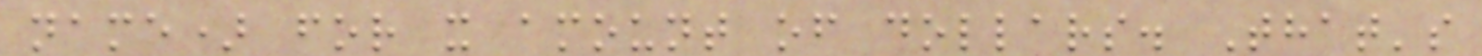name) for x amount of dollars. That's
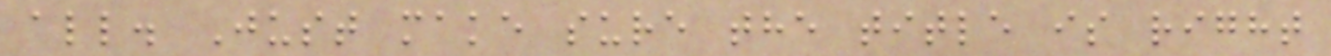all. Just make sure the title is right
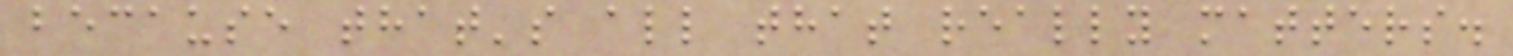because that's all that really matters.
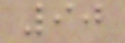90
